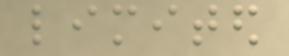limited
